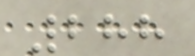288
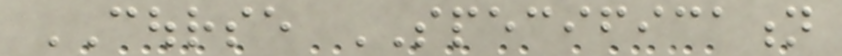COURSE SPECIFICATION
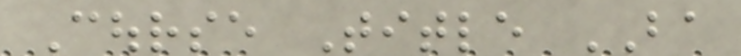Course Title BA
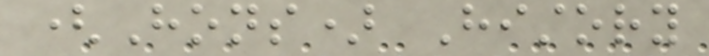(Hons) History
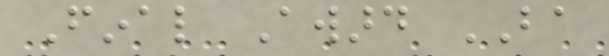Final Award BA
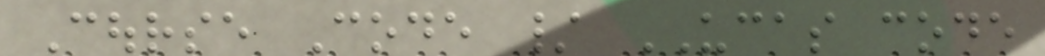Course Code / UCAS code
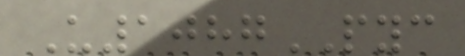U1087PYC
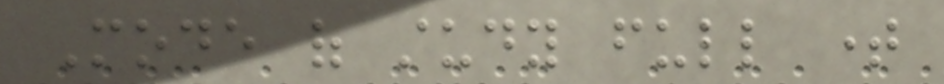Mode of study full time
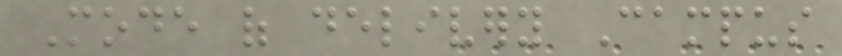Mode of delivery Campus
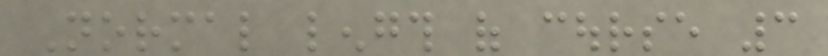Normal length of course 3
